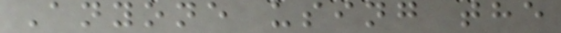Anyone using the
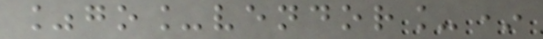%go_vendor_*
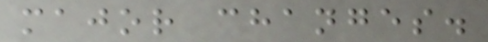major changes.
